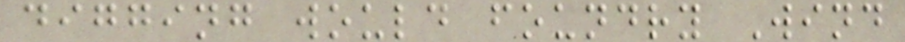digging would foundry Wind
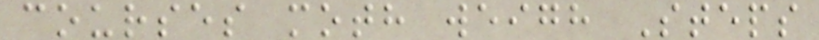courses moth weigh Steps
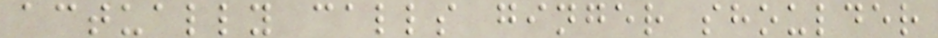actually calls ginger shoulder
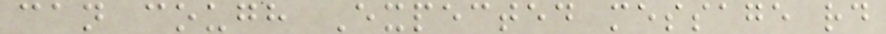can cough Expected message rd
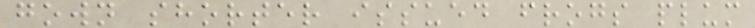gown shorter issued frogs plum
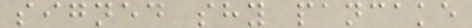signed shy pancake
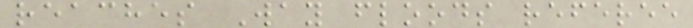reaches Way floods referee
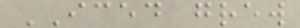ICED grew
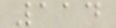114
